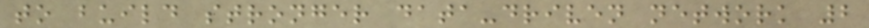to build stronger data-driven network 2
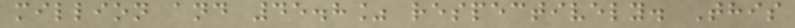million and 45.8% respectively. This
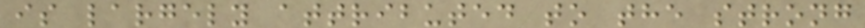is largely attributed to the strong
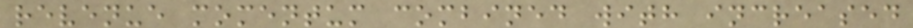revenue momentum combined with increased
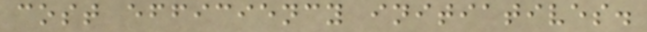cost efficiency initiatives.
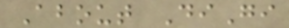About DiGi
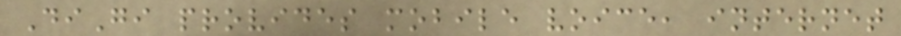DiGi provides mobile voice, internet
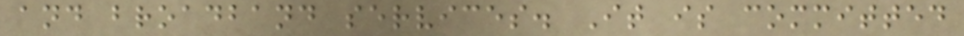and broadband services. It is committed
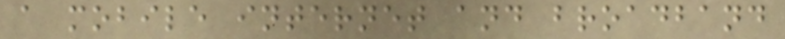a mobile internet and broadband
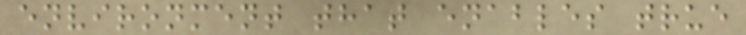environment that enables true
